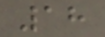18
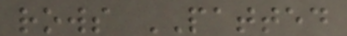rows PATTED
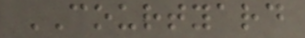COURTYARD
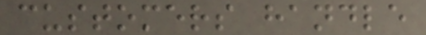customers handle
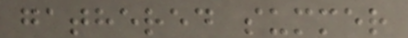gathered summer
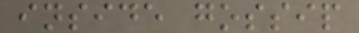inside gossip
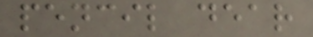pencil dear
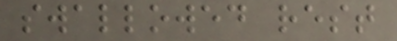swallowed rest
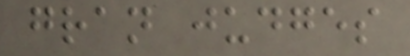gran judges
